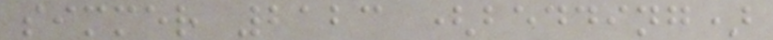simmer 2123 (bedding)
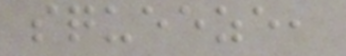squeeze,
